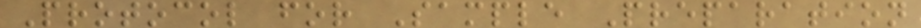Protocol for Sample Preparation
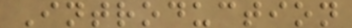Introduction
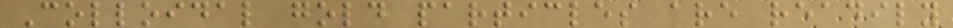Colloidal gold particles are readily
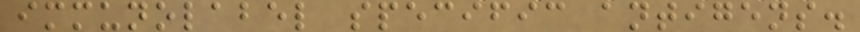immunolabel specific antigens.
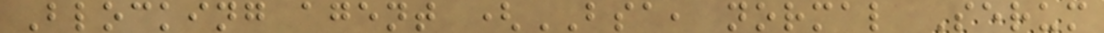Blocking agent (BSA, normal Serum
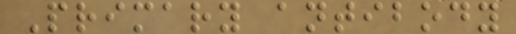Primary antibody
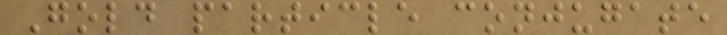Gold particle conjugate
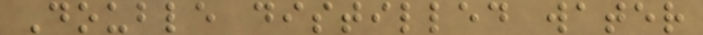Double distilled water
